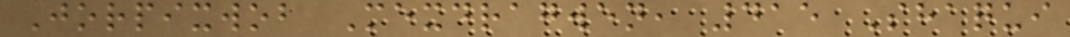Jorpixwob Mexdragwen, 415 Shaqui
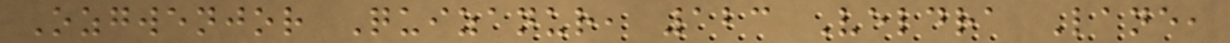Ozgwenjor Quizanur, 123 Veldra Lane,
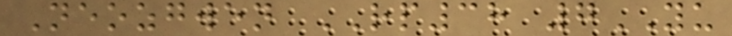Neozgwen RP38 7YU
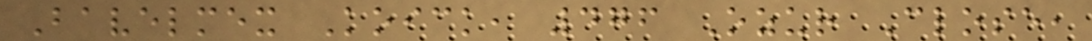Bavelmex Koick, 476 Ozur Close,
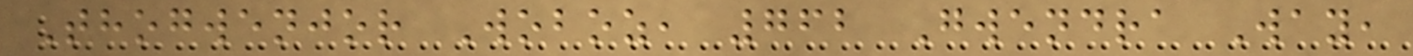Thogwenjor Woboz, 762 Gwendra Way,
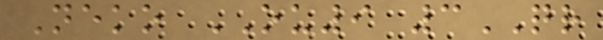Neko OU9 3QR
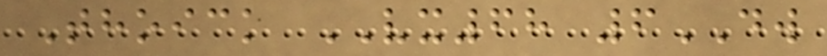Thoick VX68 6DW
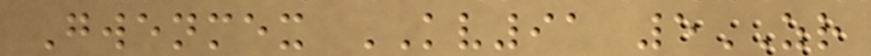Gwenmex KV91 5ZR
